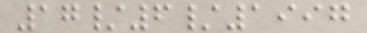17/6/1997
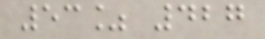53% 427
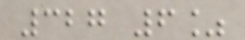327 6%
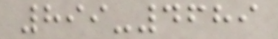899-4689
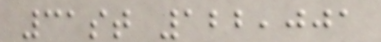31st 122,001
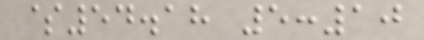$54.18 5:10
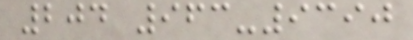204 963-9390
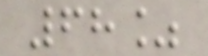68%
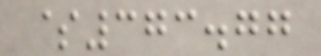$373.77
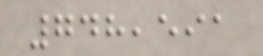748,591
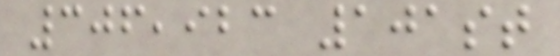306,923 101st
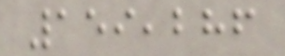159,286
